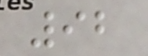92
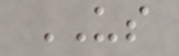US
